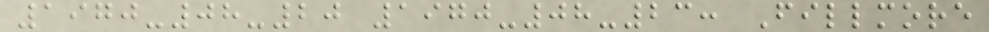1970-08-20 1970-08-23: Fillmore
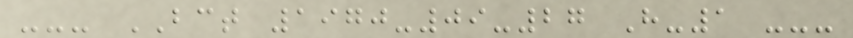--- BCT 1970-09-27 H-1 ---
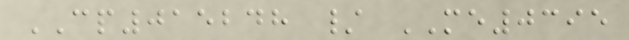CP015248 / ME0395
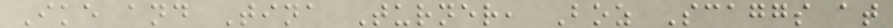Ike and Tina Turner, Boz Scaggs at
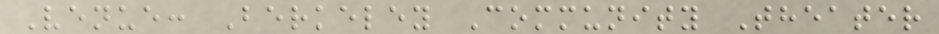Venue: Berkeley Community Theater
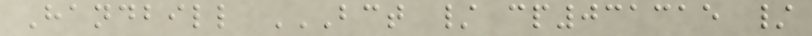Handbill BCT / CP031315 /
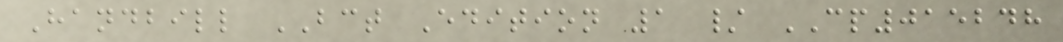Handbill BCT Edition 1 / CP015248
